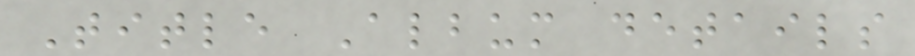Title Album details
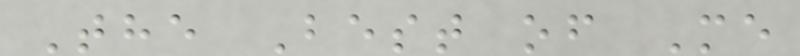The Best of Me
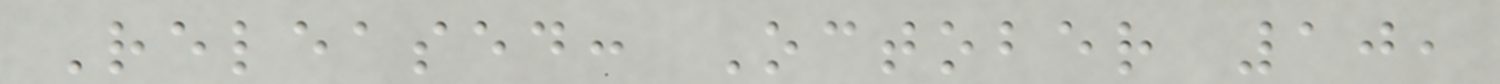Released: October 10,
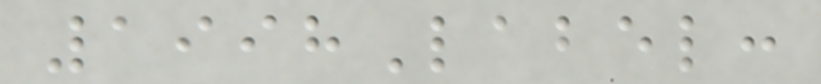1998Label:
